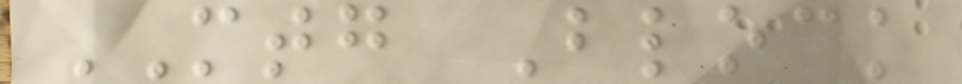MTG Block
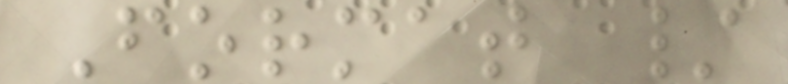Format /
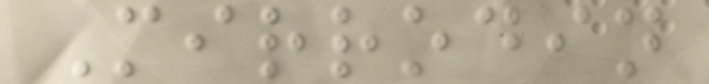Mirrodin
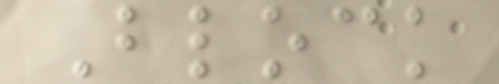Block
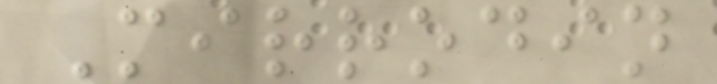Mirrodin
